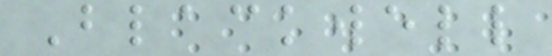Blackwell
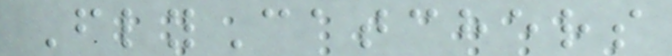FlyCatchers
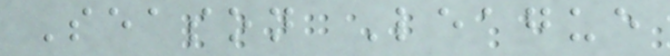Season League
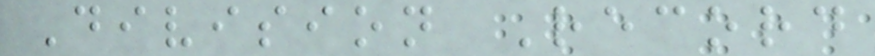Division Record
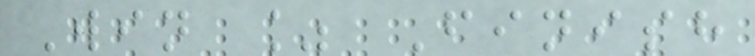Win % Finish
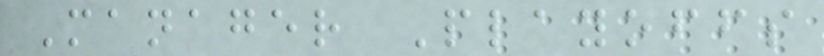Manager Playoffs
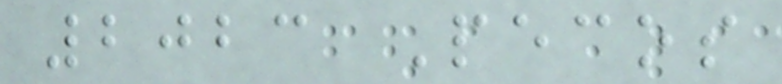2023 Pecos
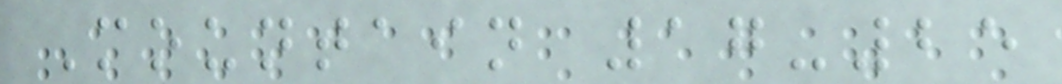Mountain 17-25
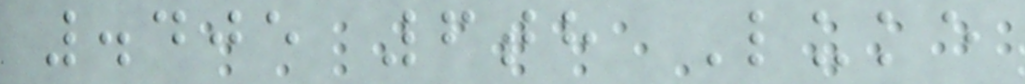.405 6th Luke
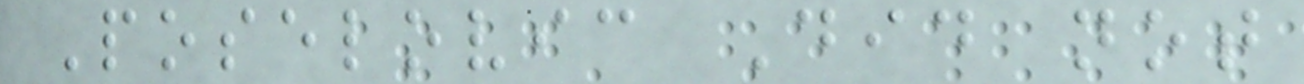Poselovic Did not
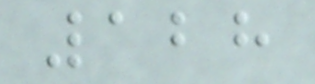128
